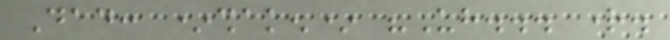Dad: *shaken* "Uh... right.
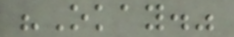"Okay."
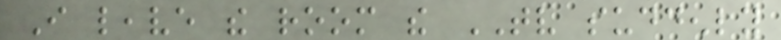I leave the room the TV suddenly
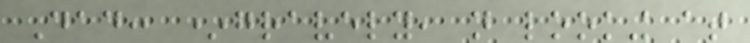Dad: *gravely, not looking at
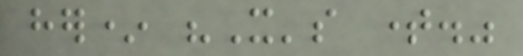her* "It's time."
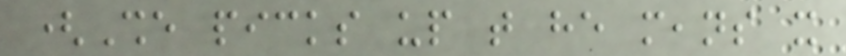(She picks up that he means it
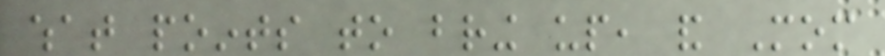what points to bring up, and Mom
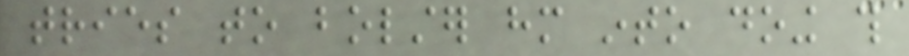tries to bolster him into doing this
